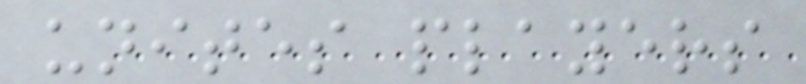unites players
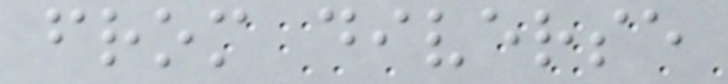from diverse
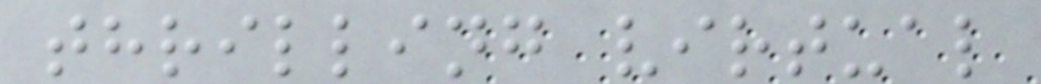thrilling virtual
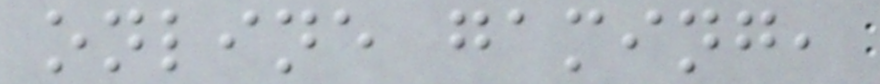online gaming,
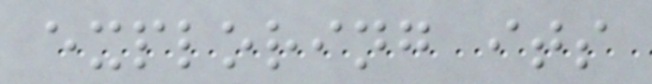exploring its
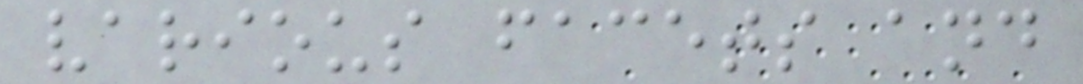various facets and
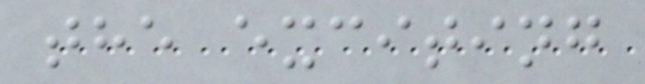the exciting
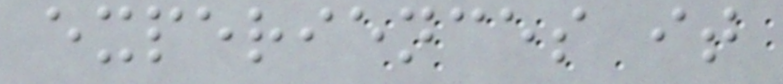experiences it
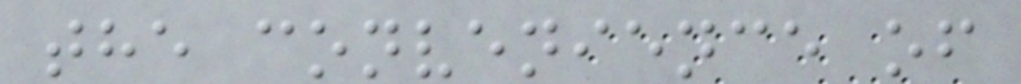the convenience of
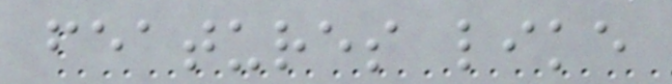features like
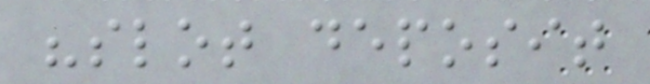"slot deposit
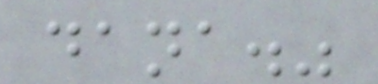dana."
